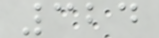324
